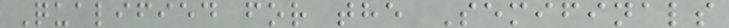Qualified for the Semifinals
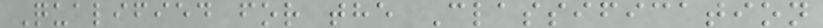Qualified for the Classification
